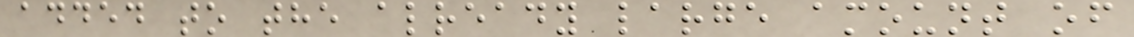added to the already large amount of
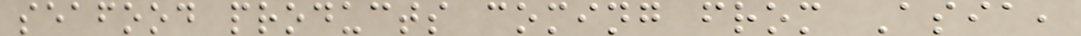seafood products coming from Asia,
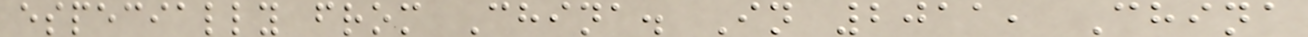especially from China. In 2011, China
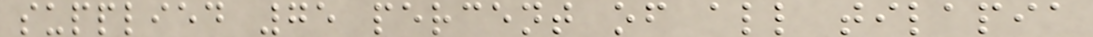supplied 75 percent of all tilapia
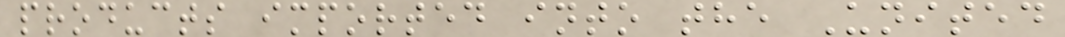products imported into the United
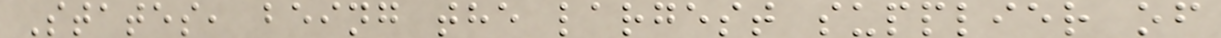States, being the largest supplier of
